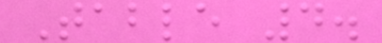Table 4.
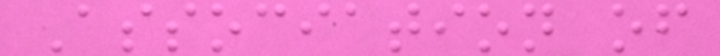Association of
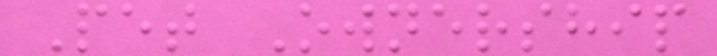Pet Ownership
